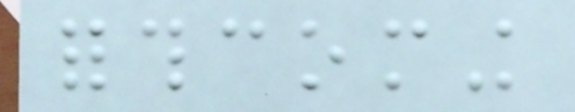forthcoming
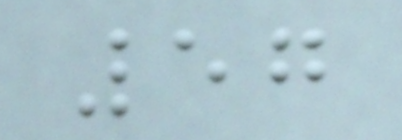57
